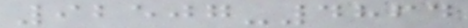92507-4864
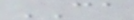CA
